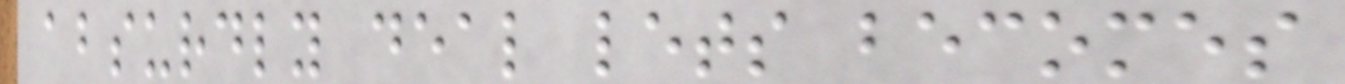absurdly deal lets becomes
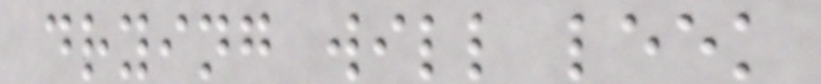drying will leek
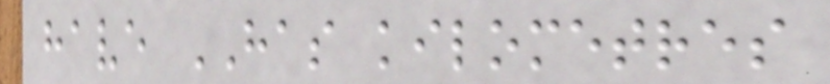have HAS kilometres
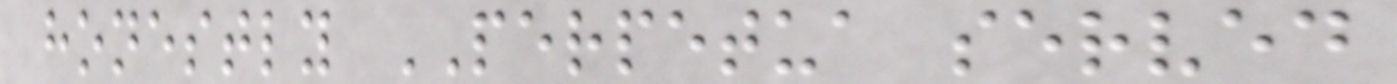honestly PERPETUA served
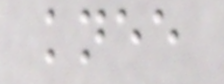knee
